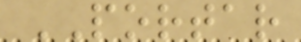PORTAR
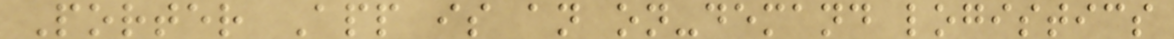Porter App is an on-demand logistics
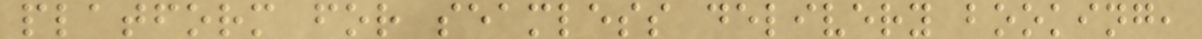platform for seamless delivery booking,
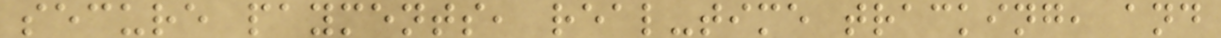secure payments, real-time tracking, and
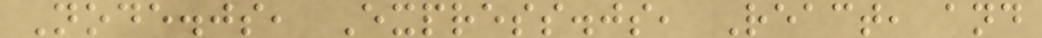Node.js, Express.js, React, and
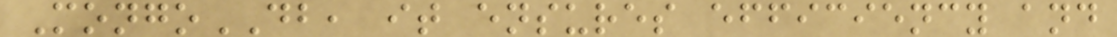MongoDB, it ensures efficiency and
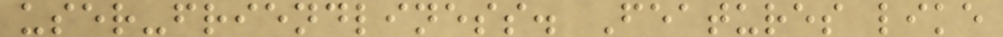user-friendliness. Features like
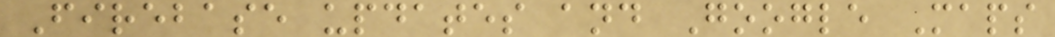Firebase updates and Google Maps
